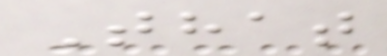That
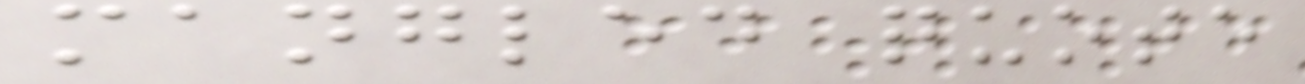mangled quote
